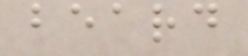beard
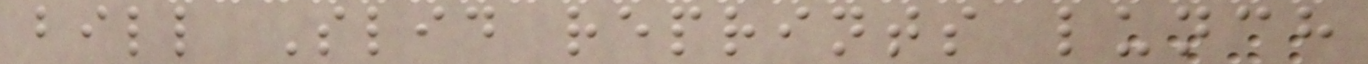bill Slid reprints lunch
